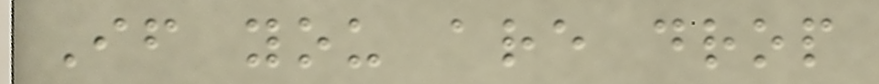If you are drop
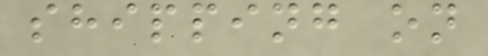shipping on
